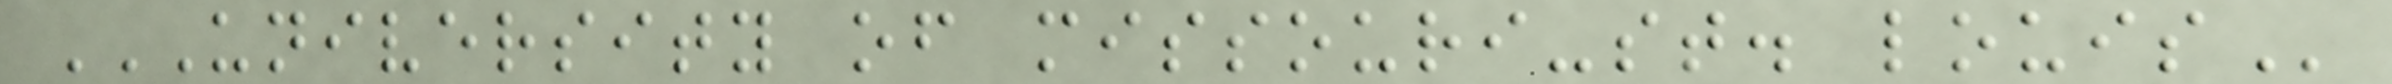UNIVERSITY OF MISSOURI-ST. LOUIS
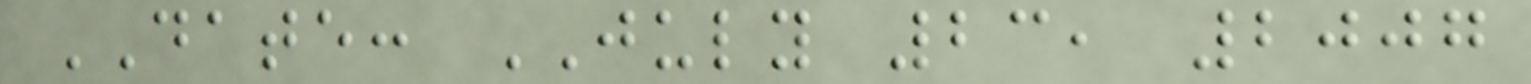DATE: JULY 23, 2007
